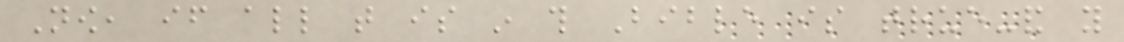Now, if all that is in this Bible is true-and you
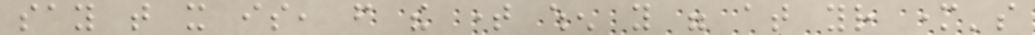say that it is, from the time when you were at your mother's
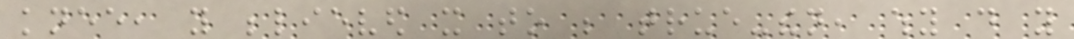knee, you believed it to be true-then, why do you
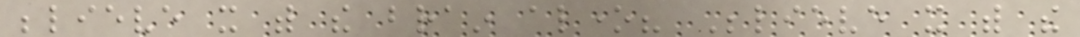believe it with the brain alone? Believe it with the
